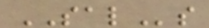SALs
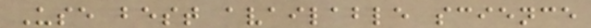Use best available science
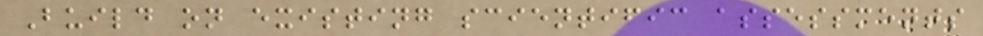Build on existing scientific assessments
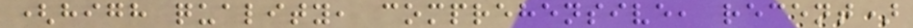(high quality, comprehensive, recent)
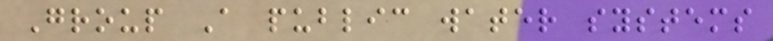Group A public water systems
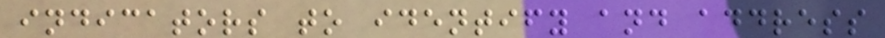indicators to identify and address
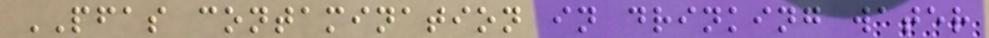PFAS contamination in drinking water
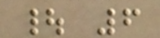| 6
